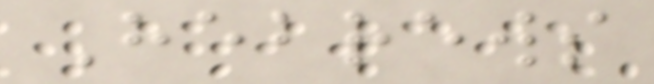Hebrews
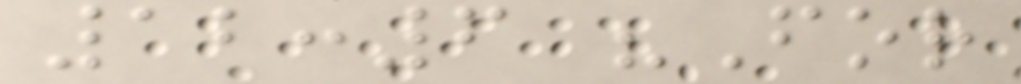12:6 "For
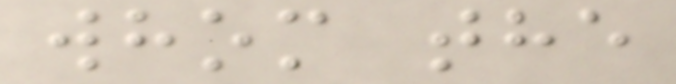whom the
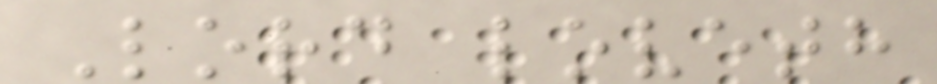Lord loveth
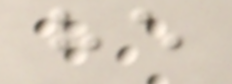he
